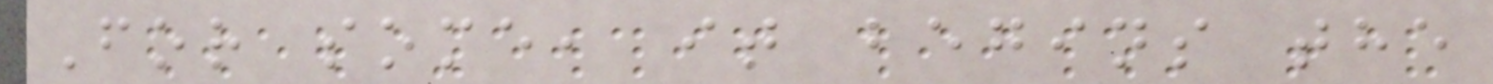For some, it begins the
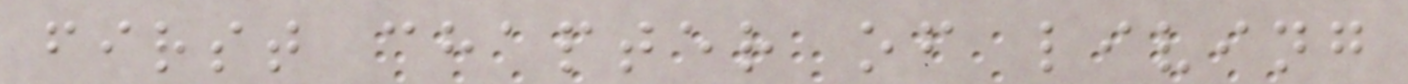first chapter of living
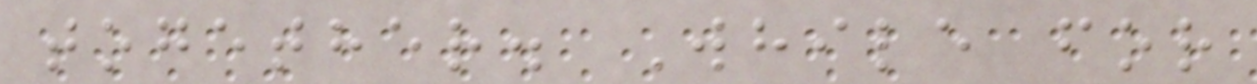together. While for
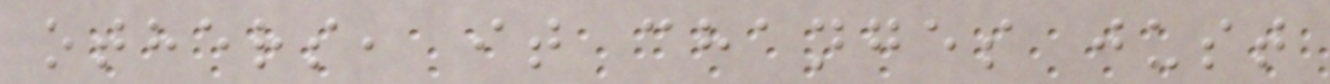others, it changes just
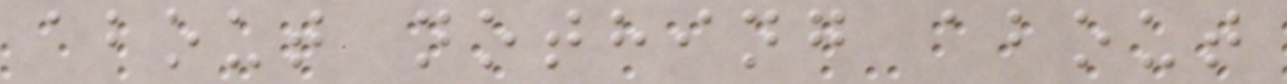about nothing about
